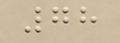78
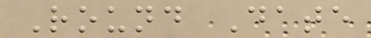Round Date
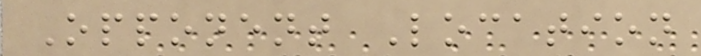Opponent Location
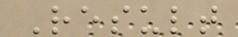Result
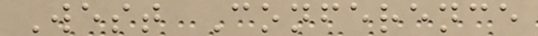West Conference
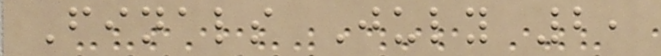Finals July 2,
